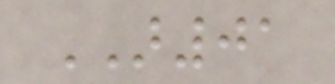AR01
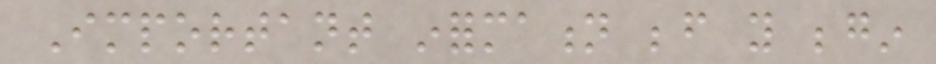Important information before you begin
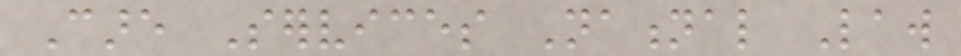Care Services National Law
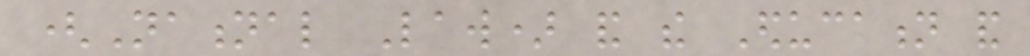(National Law) and the Education and
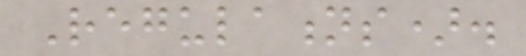Regulations).
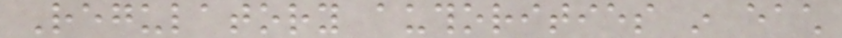Regulatory authorities in each
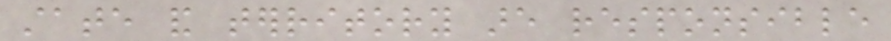state and territory are responsible
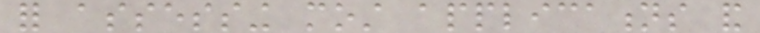for assessing most applications and
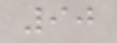90
